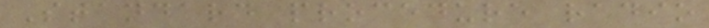Standard procedure radio
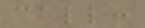call:
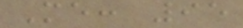Me: 95
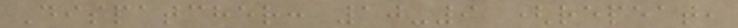Dispatcher: 10-9 (repeat,
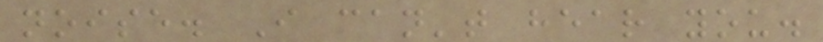noise. I can't hear you.
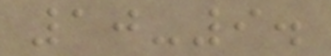10-9.
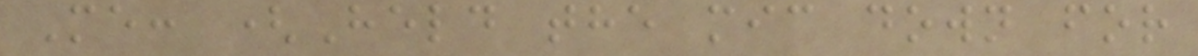Me: (Held the mic down for
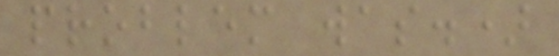problem was.)
